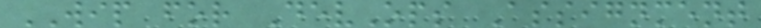WIP for DevOps Assignment
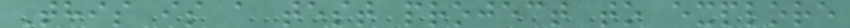This is a test project to explore
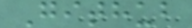Github
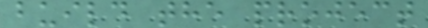build the project
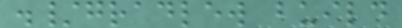./gradlew build
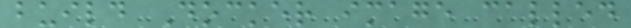build Docker image called
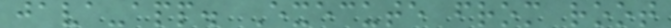java-app. Execute from root
